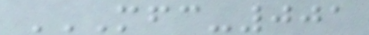MFC-001
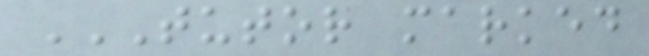TUTOR MARKED
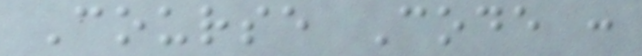Course Code :
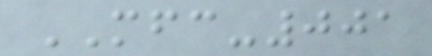MFC-001
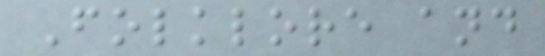Folklore and
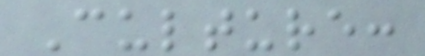Culture:
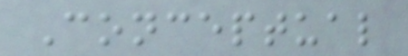Conceptual
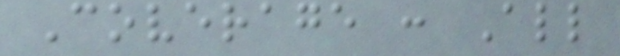Coverage : All
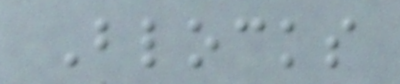Blocks
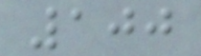100
